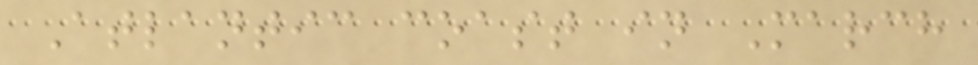Atlantic coast in March
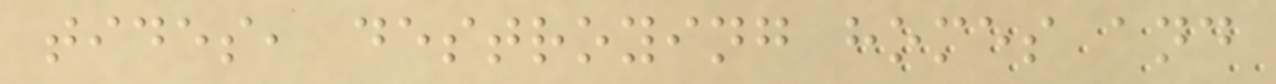tides, destroying homes and
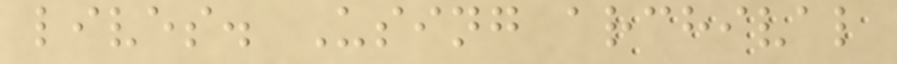lives. Using archival
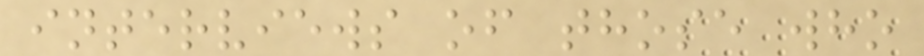interviews of those who
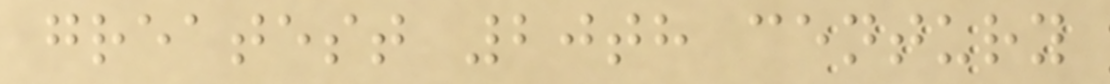greatest 20th century
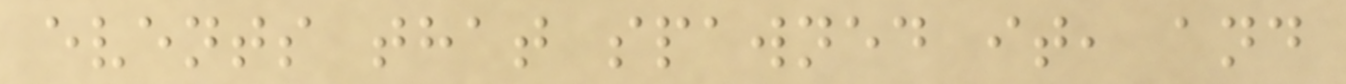events that spawned it, and
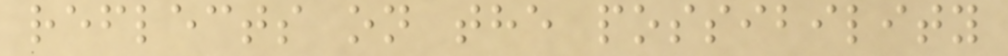reflects on the possibility
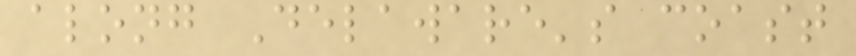along Delaware's coast
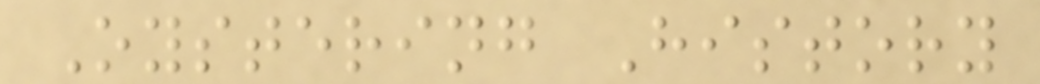Oystering History
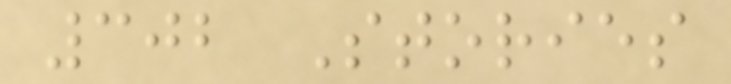302 Stories
